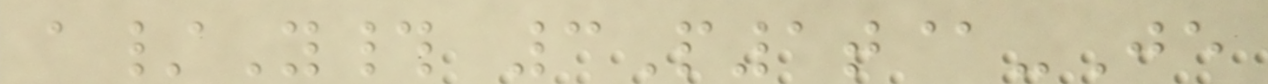a/Y# 3P1t@-Je
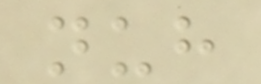nuh
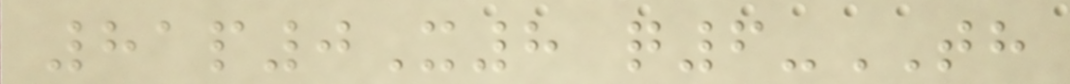81p0X8 q6-TH
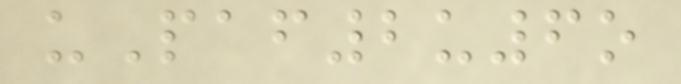uPaf2u6o
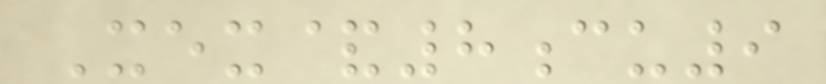Xex&8cu9
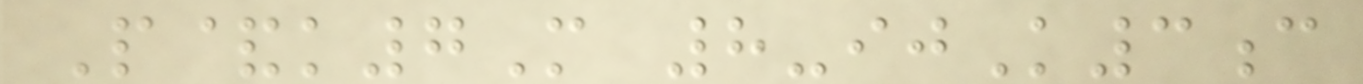P&k7M 8-ijK3c
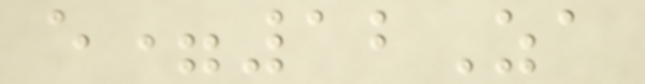e=12Za
